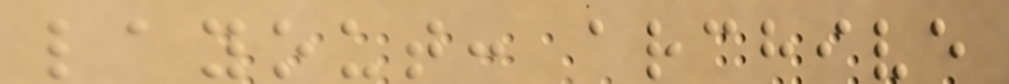layout: archive
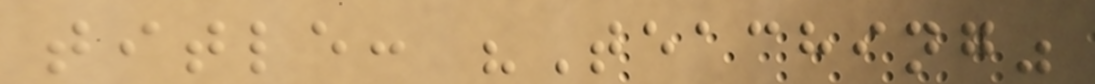title: "Teaching"
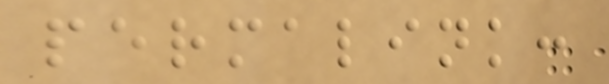permalink:
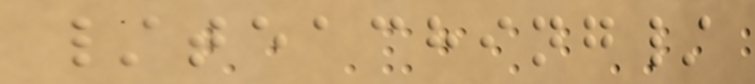/teaching/
